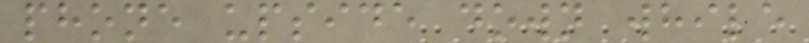phone upside down while
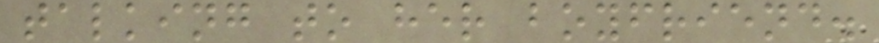talking to her boyfriend.
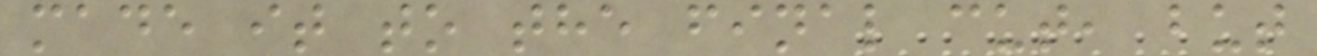made it to the final cut, but
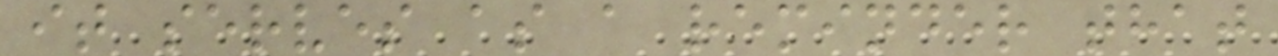it serves as a reminder that
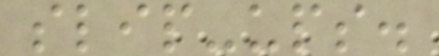slip-ups.
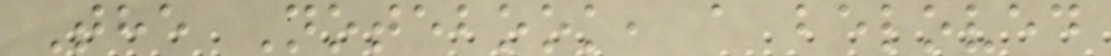The Notebook, a beloved
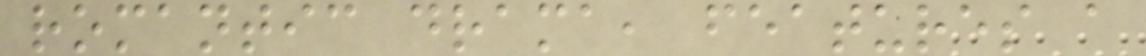romantic drama, features a
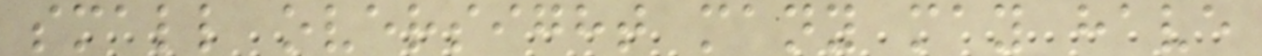small oversight many may have
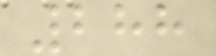288
